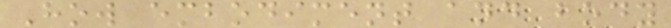How embodiment and body
